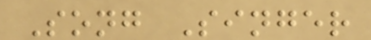Song Singer
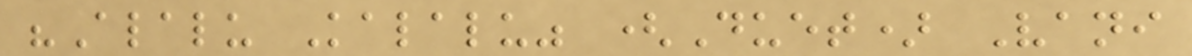"Alalu Kalalu" (Duet) Vani
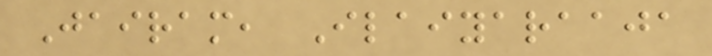Jairam, Ilaiyaraaja
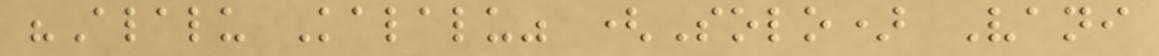"Alalu Kalalu" (Solo) Vani
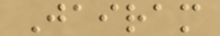Jairam
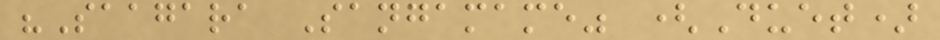"Saagara Sangamame" (Duet)
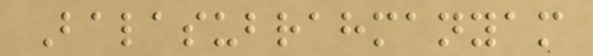Balasubrahmanyam
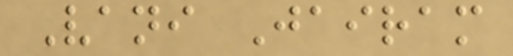Vani Jairam
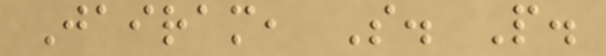Jairam, S. P.
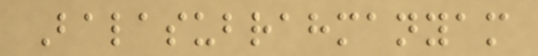Balasubrahmanyam
